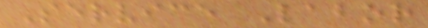Service Labor
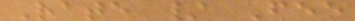Rate / Fee
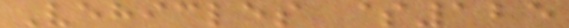Vehicles $125
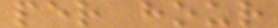per hour
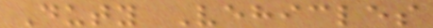Duty Vehicles
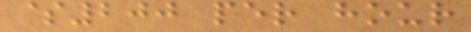$200 per hour
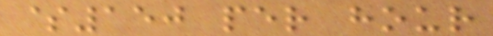$150 per hour
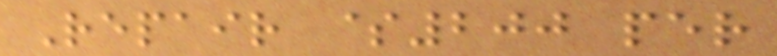Repair $200 per
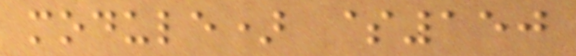module) $150
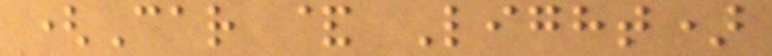(Car & Light)
